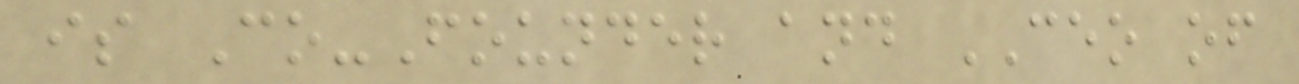is Co-Founder and CEO of
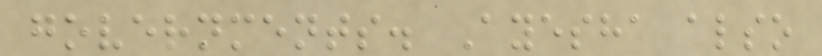governments. Ayesha also
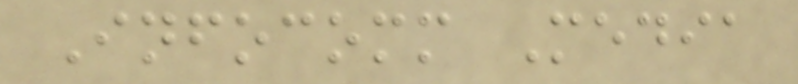Infocomm Media
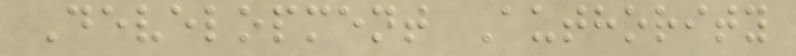Development Authority
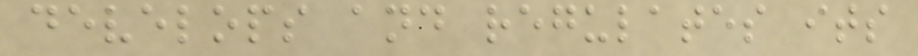develops and regulates its
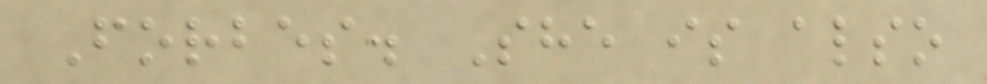Forbes. She is also
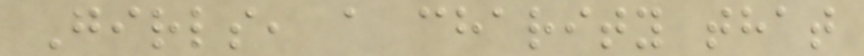Girls, a charity that
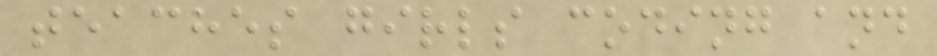teaches girls coding and
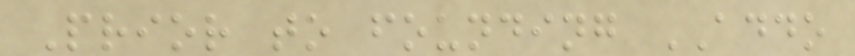Prior to founding ADDO
